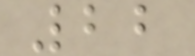22
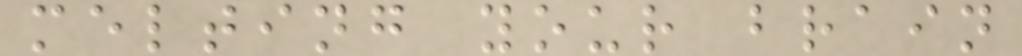melting your brain
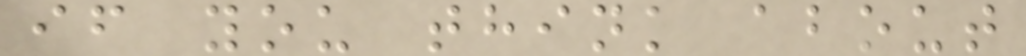if you think about
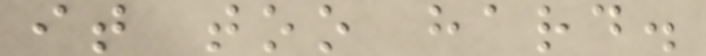it too hard.
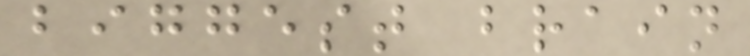biggest brain
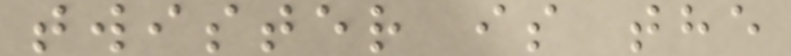twister is the
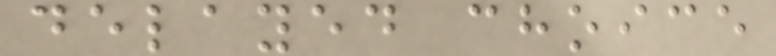delayed choice
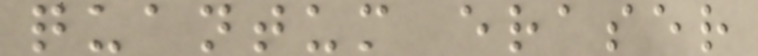quantum eraser
